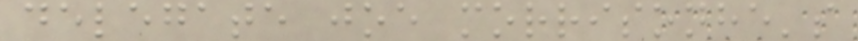delegate joe morrisonhe's
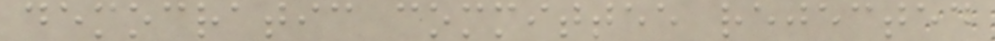democratic committee rejected
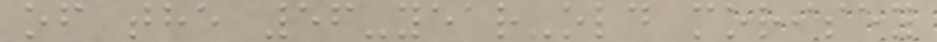of the 56-year-old morisey
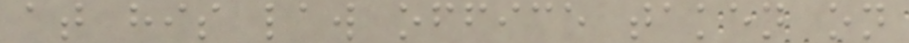at his law office taken on
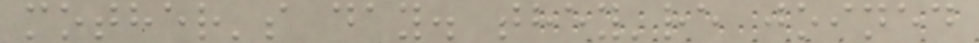mother's day. they're joined
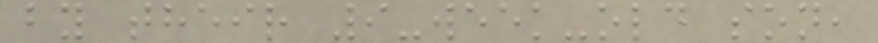by their 9-week-old son,
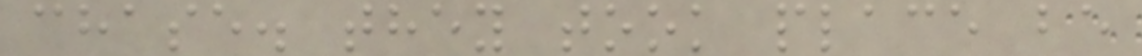chase. they took place be
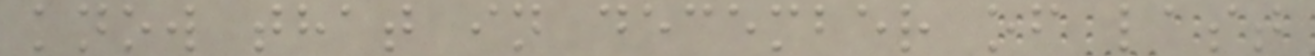know that in december of last
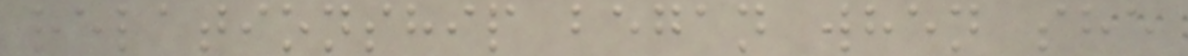relationship began when she
